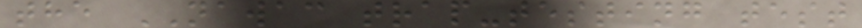the NAWAC trap-testing test
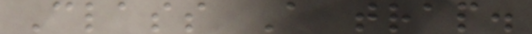Class A trap.
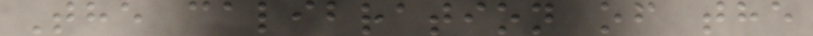The calibration of the
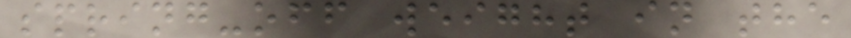spring-off weight in the
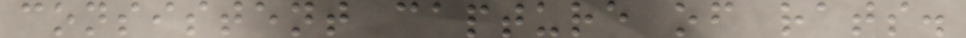consistent capture of rats.
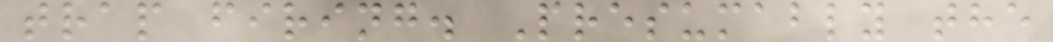trap firing. Presumably the
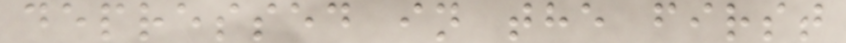depressed in the first
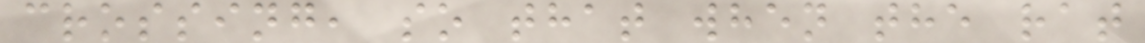crossing, so that when the rat
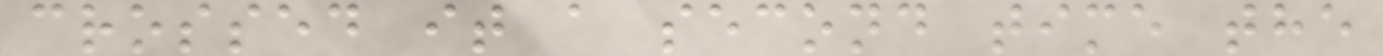crossed it a second time the
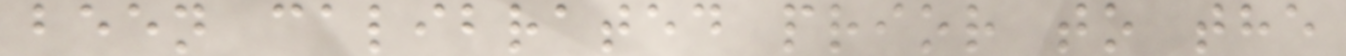been calibrated prior to the
